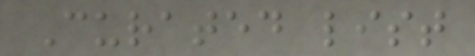Curated list
